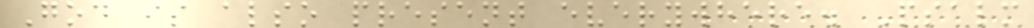God is also present everywhere. Psalm
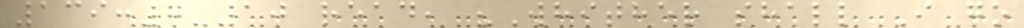139:7-10 read, "Whither shall I go
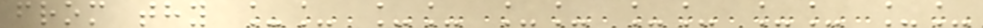from thy __ __ __ __ __ __
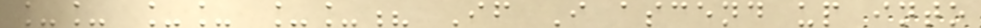__ __ __? If I ascend up into
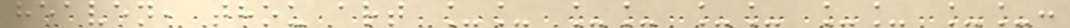heaven, thou art __ __ __ __ __:
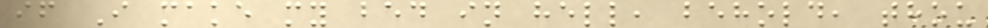if I make my bed in hell, behold, thou
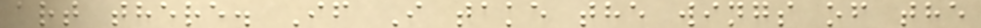art there. If I take the wings of the
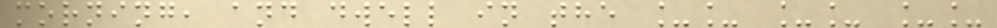morning, and dwell in the __ __ __
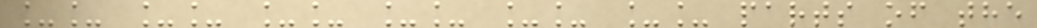__ __ __ __ __ __ parts of the
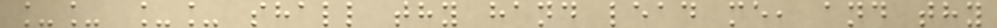__ __ shall thy hand lead me, and thy
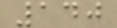140
